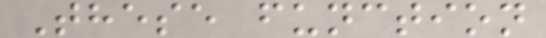These function
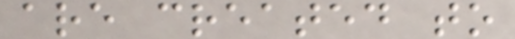are created to
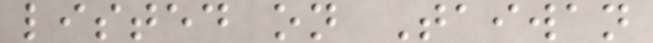listed on Taiwan
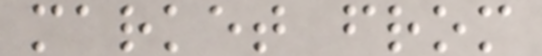market from
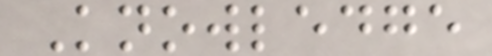Knowledge
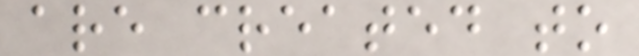are created to
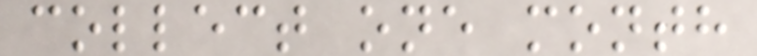collect one month
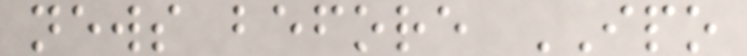news before IPO
